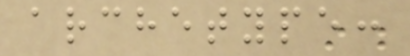archetype:
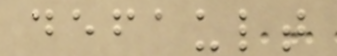default
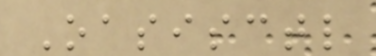Oasisctl
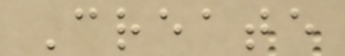Create
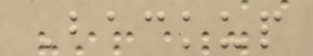Backup
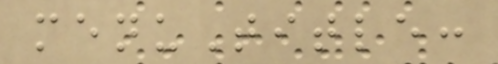menuTitle:
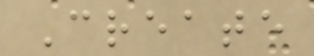Create
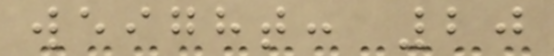weight: 20
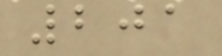201
